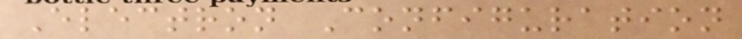Electron Configuration
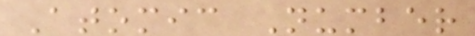Atomic Number
